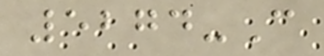5274-C
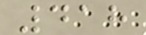418
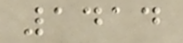1414
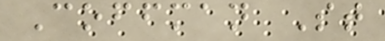Coffman St
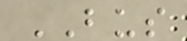BUS
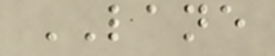LANE
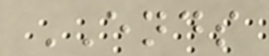ENDS
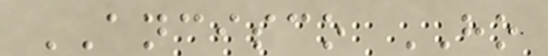ANCISCO HO
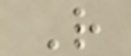R
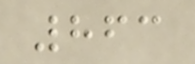863
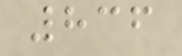836
